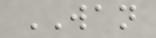WAN
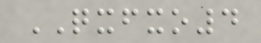QXFXO4
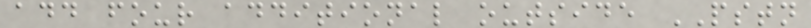add four additional outside PSTN
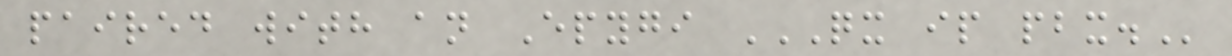paired with an Epygi QX IP PBX.
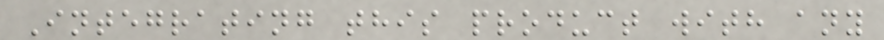Integrating this product with any
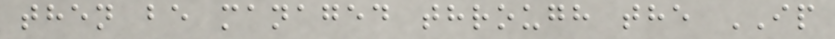then be managed through the IP
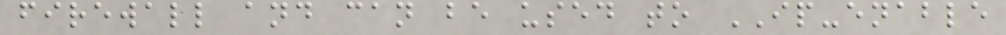firewall and can be used to IP-enable
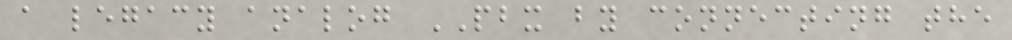a legacy analog PBX by connecting the
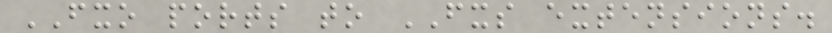FXO ports to FXS extensions.
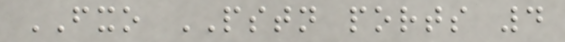FXO PSTN ports 4
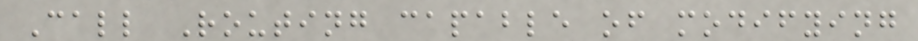Call Routing capable of modifying
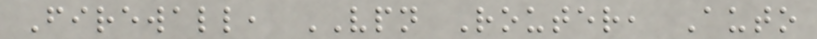Firewall, VPN Router, Auto
